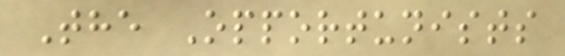The Opportunists
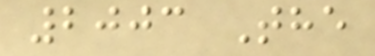2003 The
